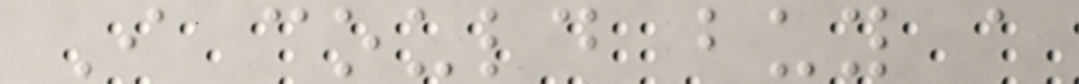I could buy a
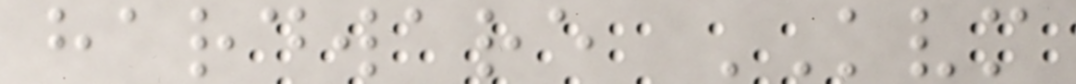hardware KVM
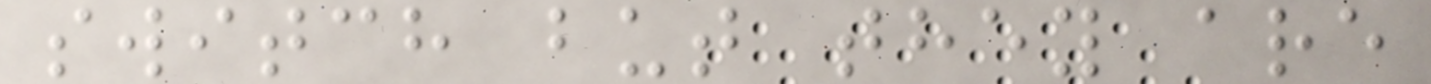switch but they are
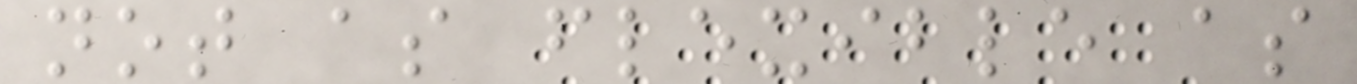not as flexible as
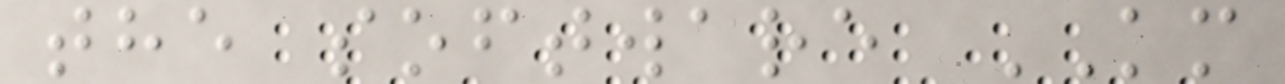the software KM
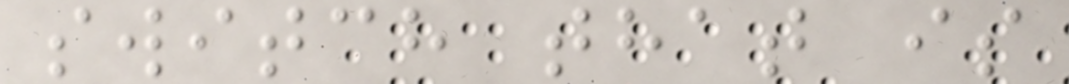switch that is
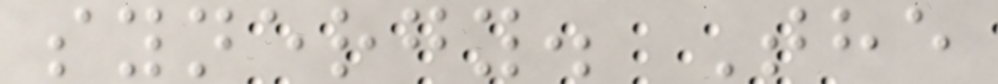synergy. The
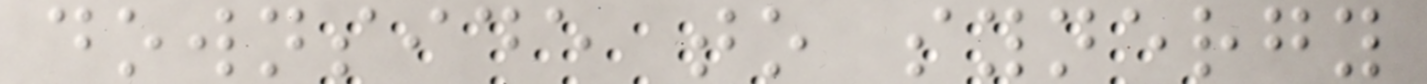downside to synergy
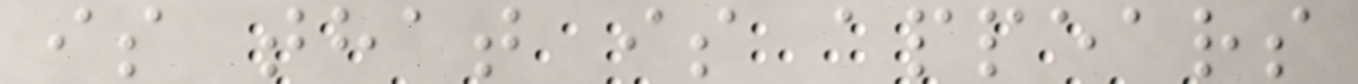is that is appears
